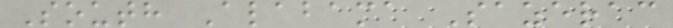South Alabama Sazerac
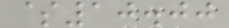$10.00
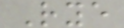Rye
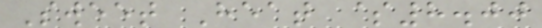Sweet Heat $8.00
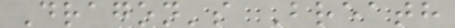Dragon's Breath
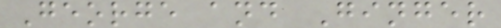George and Ginger
